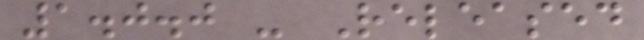1.0.0 - Released
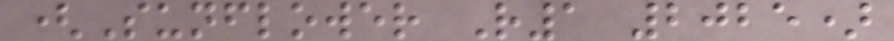(Sunflower R1 2025)
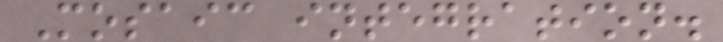Mosaic integration.
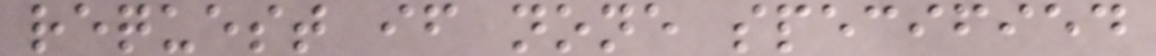request if none specified
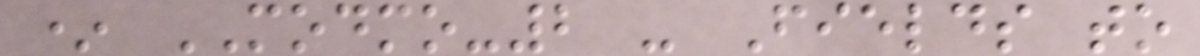* MODMO-2 - Fields to
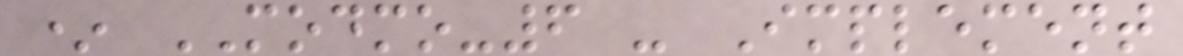* MODMO-6 - Implement
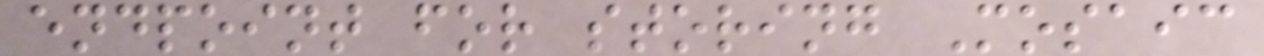endpoint for storing Mosaic
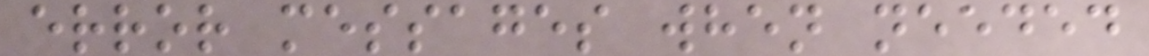error messages when needed
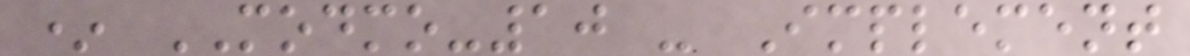* MODMO-10 - Implement
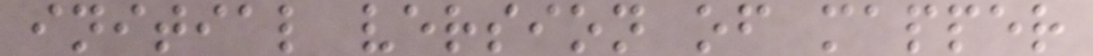initial version of mapper
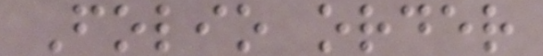Folio order
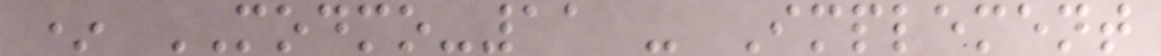* MODMO-11 - Implement
